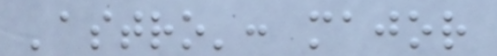'astro': major
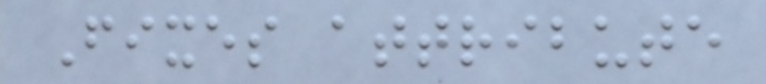Fixes attribute
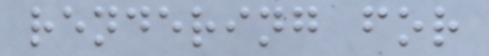rendering for
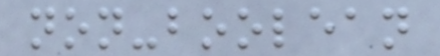non-boolean
